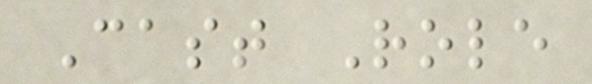Cast Role
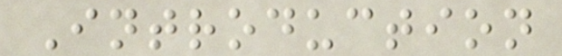Introduction
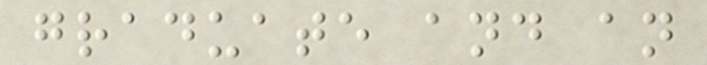graduate and an
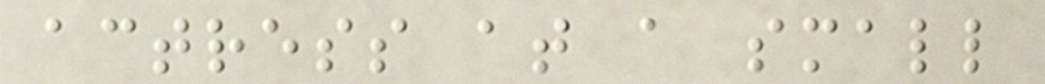actress at a small
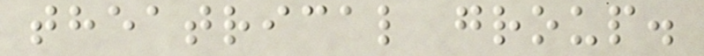theatrical group.
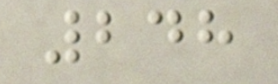248
